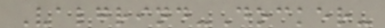Valgrind-Docker-
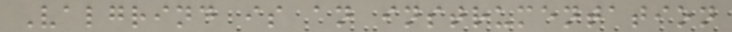Valgrind is an instrumentation
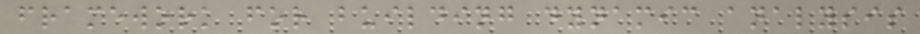framework for building dynamic analysis
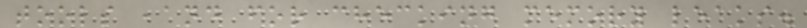tools ,and for checking memory leaks.
